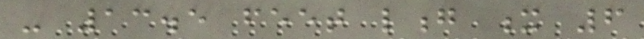- 13.5 feet long x 6
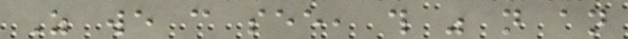As we can see, this was not an
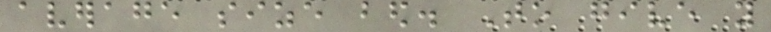average size bed. To give you
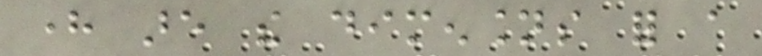here are the dimensions for a
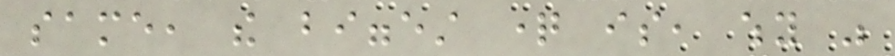same, the biggest question is, why was
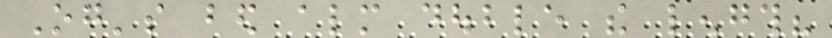Og's bed almost double the length?
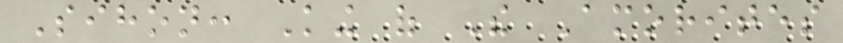Sihon: King of The Amorites
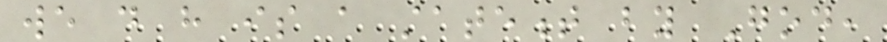we do have is a statement by God,
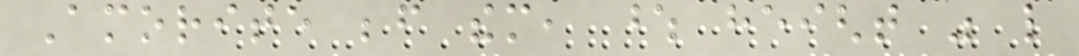Amorite before them, whose height was like
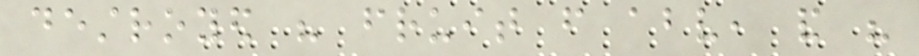destroyed his fruit from above, and his
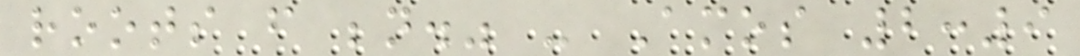roots from beneath." - Amos 2:9
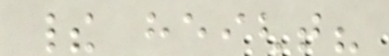their height?
